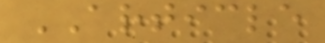ARTICLE
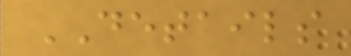DETAILS
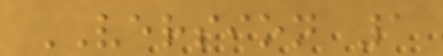VERSION 1
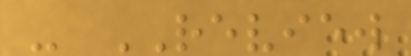- REVIEW
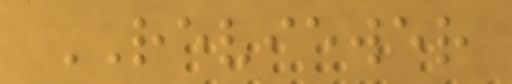REVIEWER
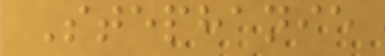Stephanie
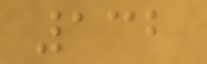132
